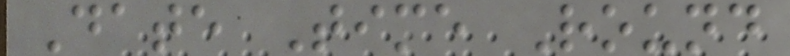Date Time Round
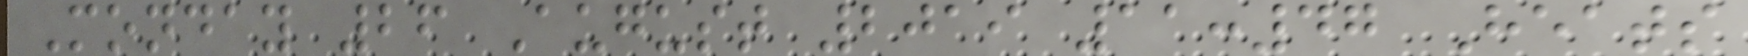Monday 26 August 2019 11:47 Heats
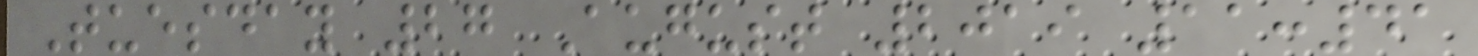Tuesday 27 August 2019 11:41
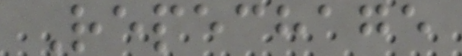Repechage
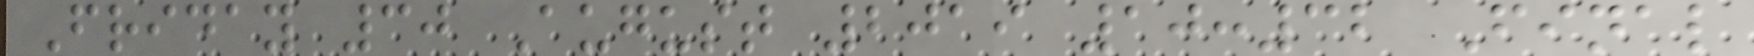Friday 30 August 2019 10:32 Final
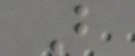B
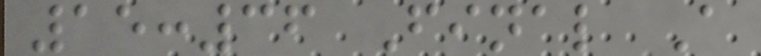15:36 Final A
